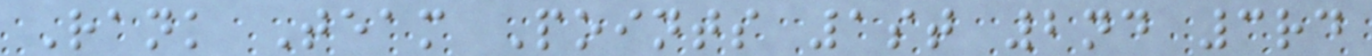Rank Team Points 1st 2nd 3rd
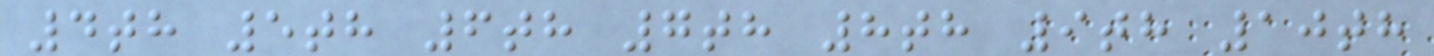4th 5th 6th 7th 8th 9th 10th
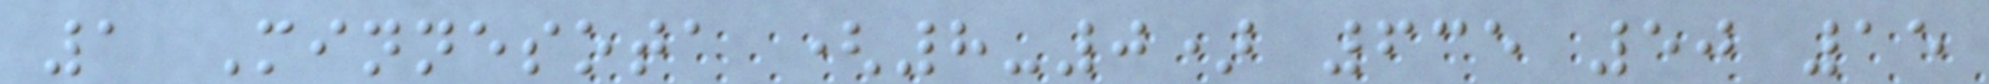1 Minnesota (8-0) 635 50 15
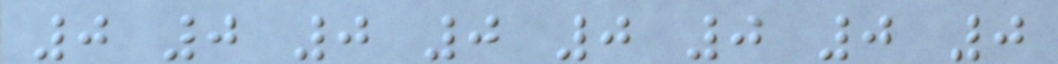0 0 0 0 0 0 0 0
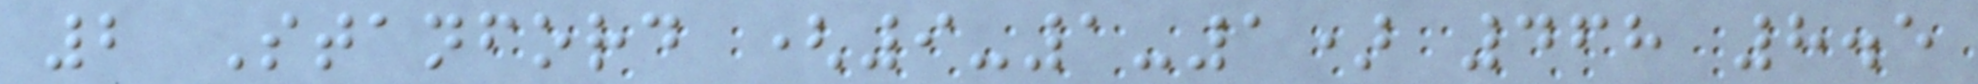2 Stanford (9-1-1) 468 8.5
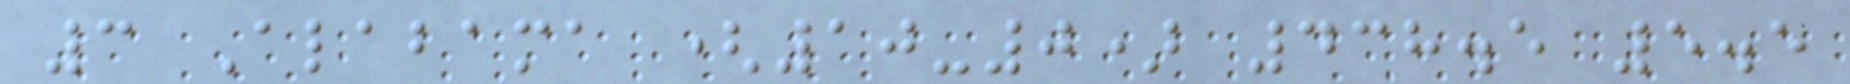3 Alabama (10-0) 438.5 5.5
